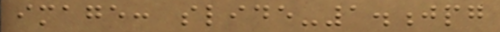image: slide-1.jpg
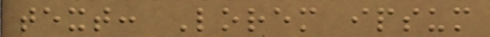text: Lorem ipsum
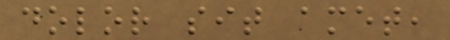dolor sit amet,
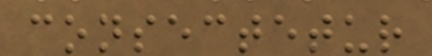consectetur
